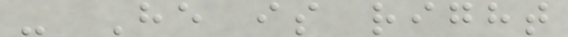- He is right
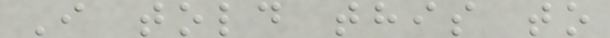I told this to
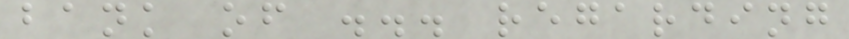bank of ... regarding
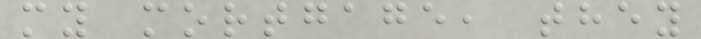my mortgage, they
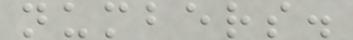numbers.
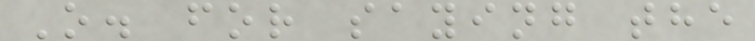O. for saying the
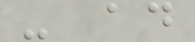- ad
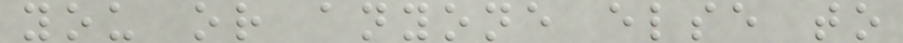you or anyone else to
